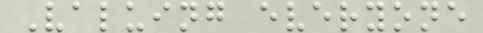Valuing everyone
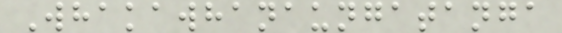Whakawhanaungatanga
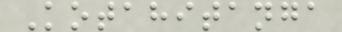Kotahitanga
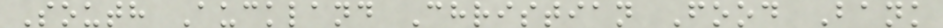South Auckland Christian Food Bank
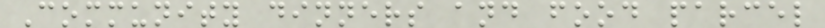Community dinners and food parcel
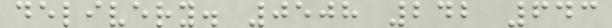delivery. 0508 242 643
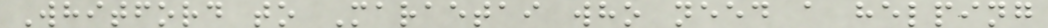Whitford to Maraetai who need a helping
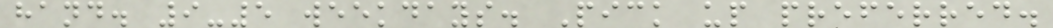hand. 9-5 weekdays. Pick up preferred.
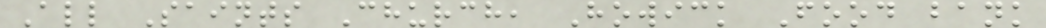All Saints Church, Howick Food bank
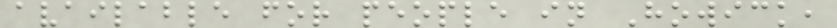available for people in Howick,
